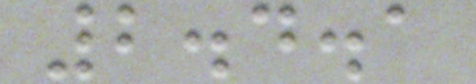2.4.1
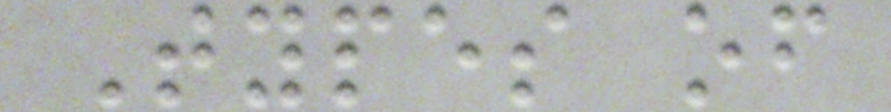Types of
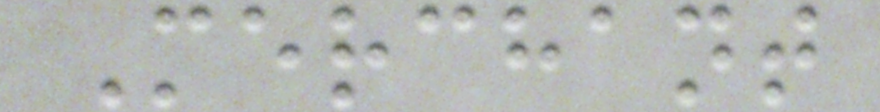Merchant
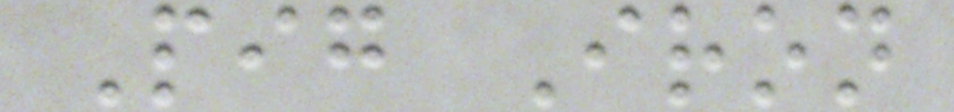Pig Iron
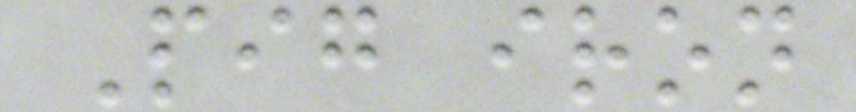Pig iron
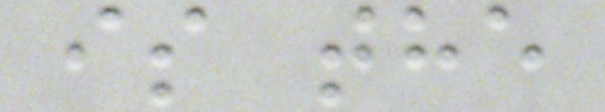is the
